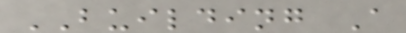BUILDING A
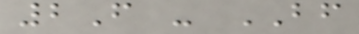2F - BF
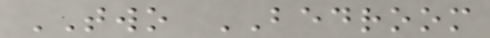TWO BEDROOM
